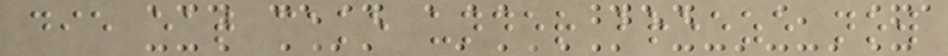die eat cake under breeze now
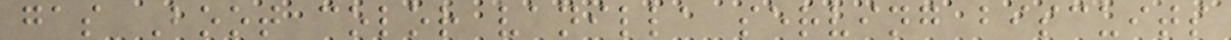gas Boot color vanilla serving biscuits
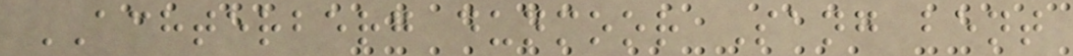ACHTERBERG dunmoor Sang bent
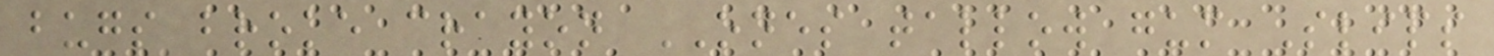bugs broke crayon ONES tallow gum Slips
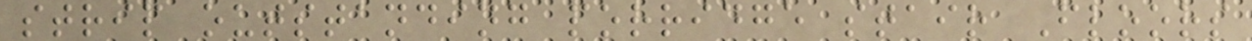strip outstanding porridge stair Floors
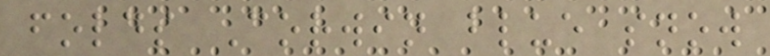folds Corwin blue snow
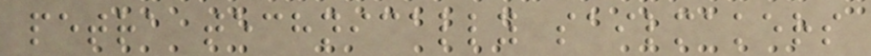petra technically sailmakers
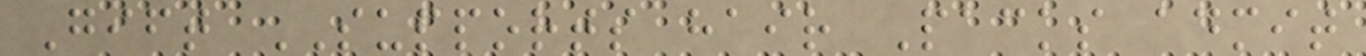Gift SUPPORTS hair Packs admit
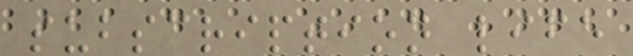subscription life
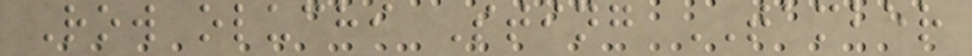Row oluchi Sting TAMBER
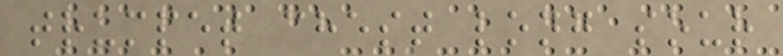trumpet chest long sour
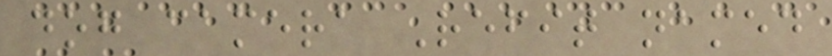dog camera Refit named
